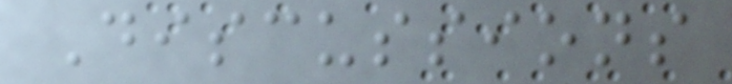Discussions
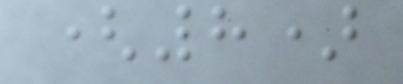(8)
